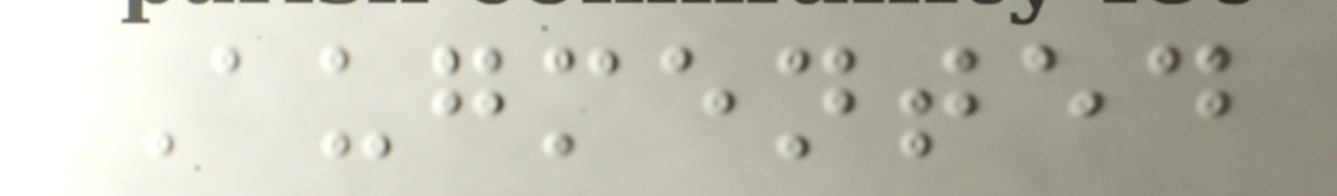Augmented
